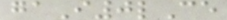gaI0lCe
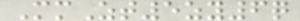MmZt5zy6q
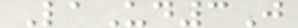LaUd3J
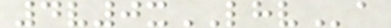4v0xLHVa
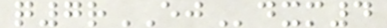q7rEJdxm4
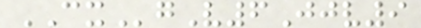CXgV6Jjv9
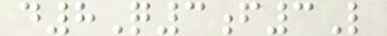d8Q3f3L
